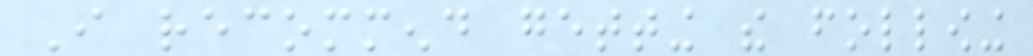I recommend getting the following
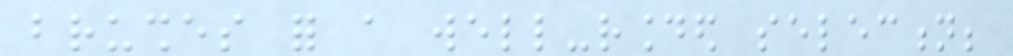brushes for a well-rounded selection;
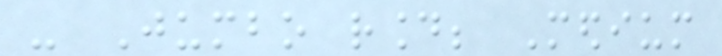- Jumbo round; Medium
